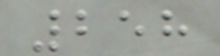258
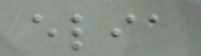elia
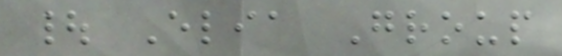| Elia Group
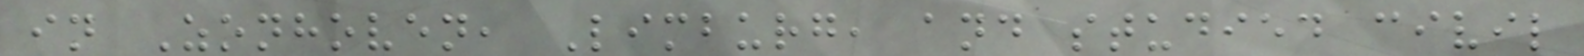in Zonhoven, Limburg, and studied civil
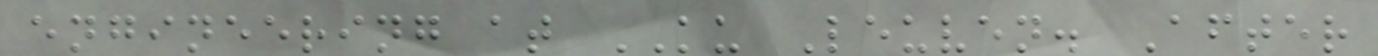engineering at KU Leuven. After
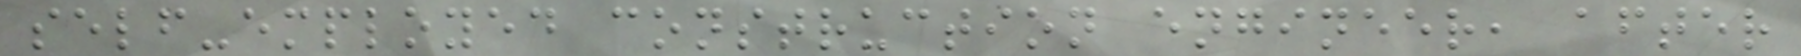self-employed construction engineer, after
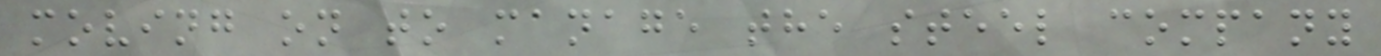moving on to manage the steel company
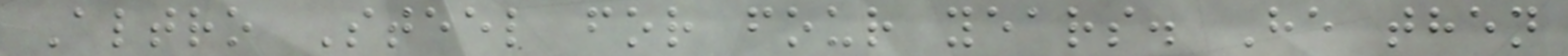Altro Steel for four years. He then
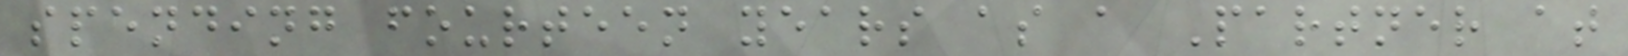spending fourteen years as a Partner at
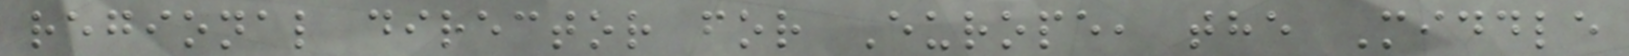regional director for Europe, the Middle
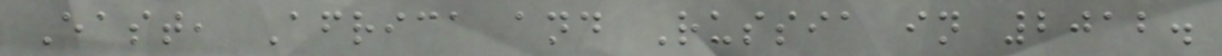East, Africa and Russia in 2012.
